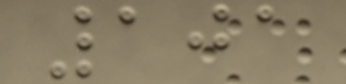101
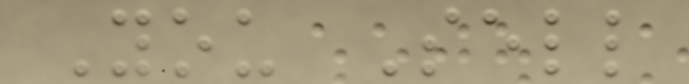You Sell
